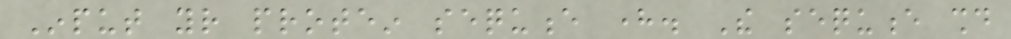Input your protein sequence here. The sequence should
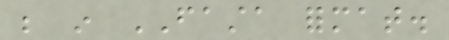be in FASTA format.
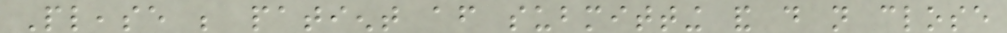Please be patient after submitting and do not close
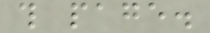this page.
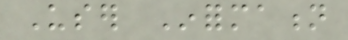User Information
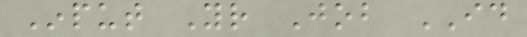Input Your Job ID
